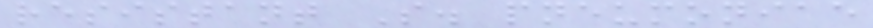resistant S. pneumoniae
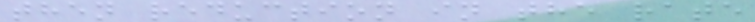then reduction in the rate
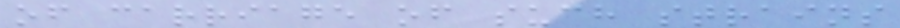of carriage of such strains
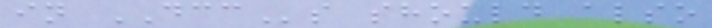in DCCs should also
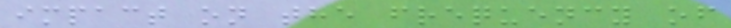impact on the frequency of
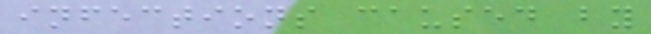infections caused by
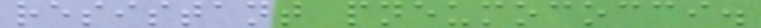resistant pneumococci.
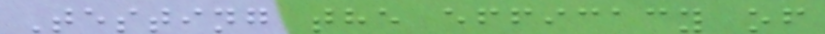Testing the efficacy of
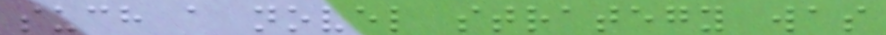such a novel strategy was
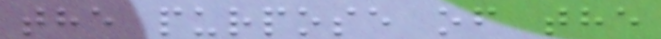the purpose of the
